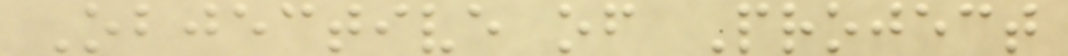Objective of Project
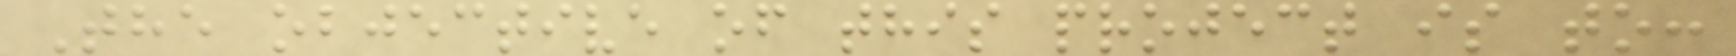The objective of this project is to:
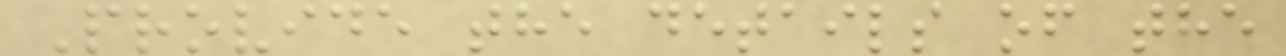Provide the details of the
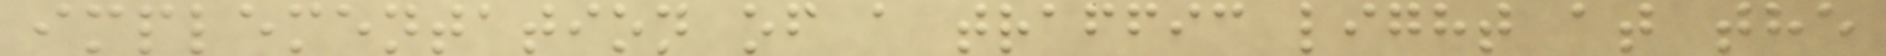implementation of a traffic light at the
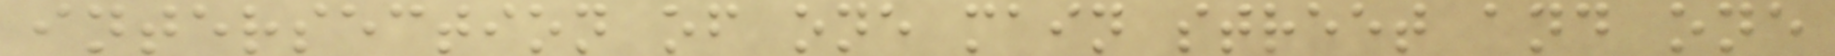intersection of one main street and one
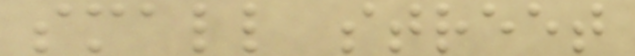small street
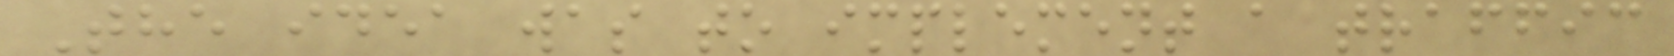The idea was to implement a traffic
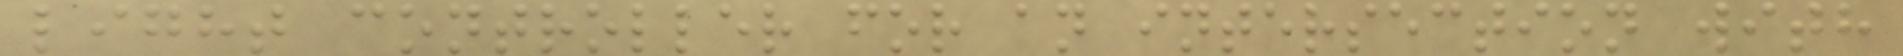light controller for an intersection with
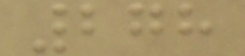278
